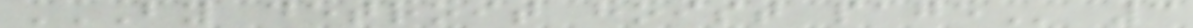BY DETROIT HOIST PAGE 3
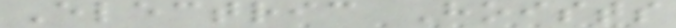Electric Hoists
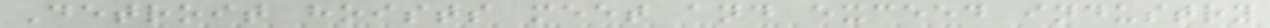Detroit hoists meet and exceed industry
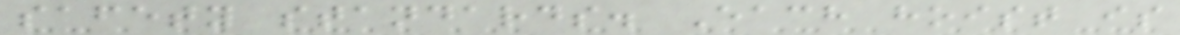safety standards. Each hoist is
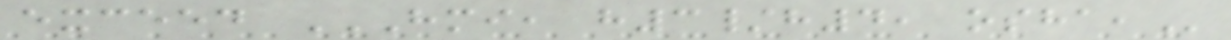exceed HMI, H3/H4, OSHA,
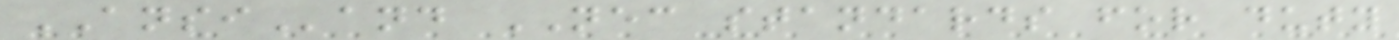ANSIand NEC standards for duty
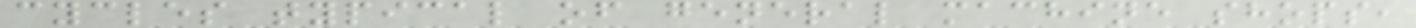cycles typical of general machine shops,
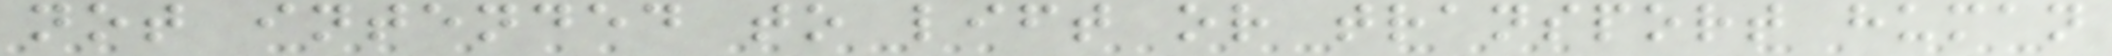not intended to lift or transport human
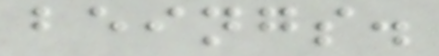beings.
